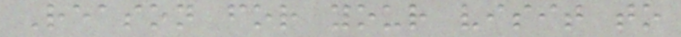Reason for your visit to
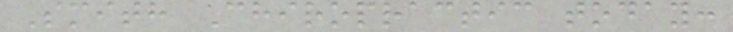Smith Chiropractic today:
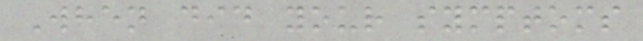When did your symptoms
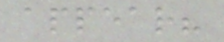appear?
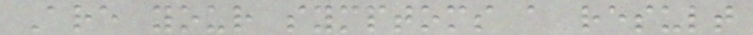Are your symptoms a result
